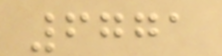6771
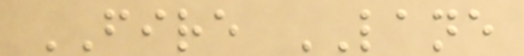FIRE LANE
